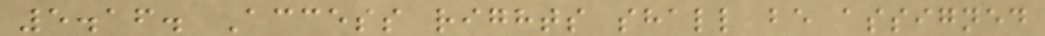5.16. Access rights shall be assigned
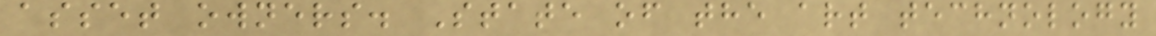asset owners. State of the art technology
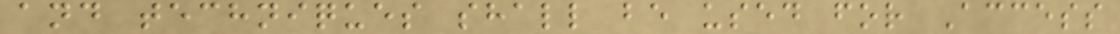and techniques shall be used for Access
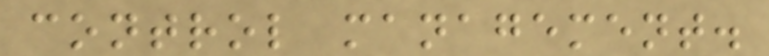control management.
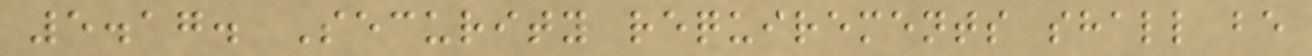5.17. Security requirements shall be
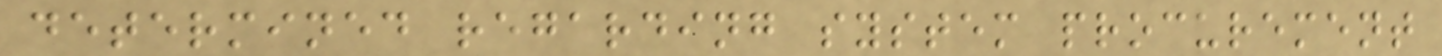determined regarding system procurement
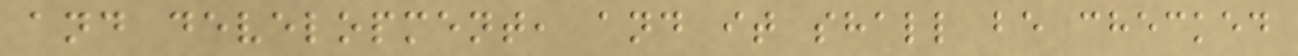and development, and it shall be checked
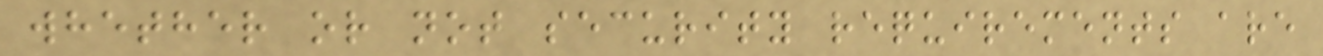whether or not security requirements are
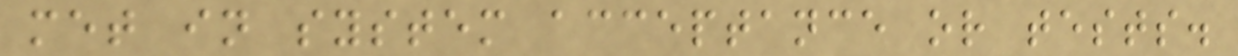met in system acceptance or tests.
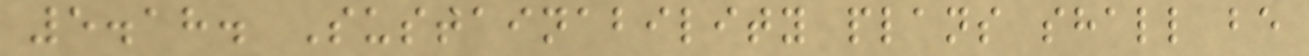5.18. Sustainability plans shall be
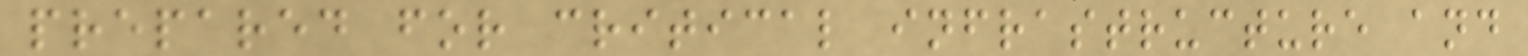prepared for critical infrastructure and
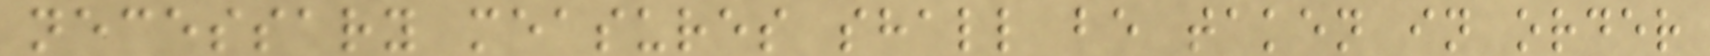necessary measures shall be taken in order
